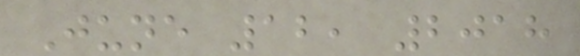June 12, 2018
